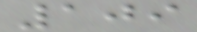109
